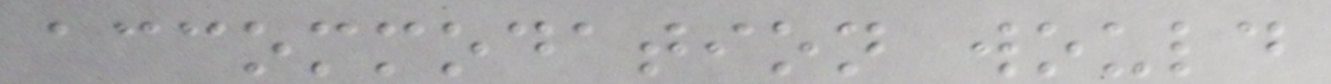accommodation would
